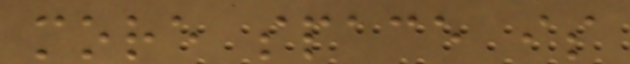more space is
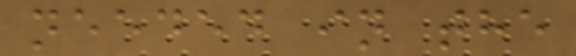needed in the
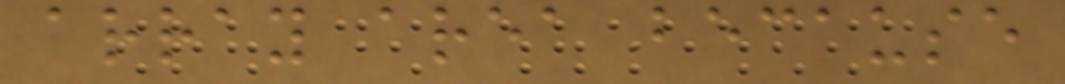array area because
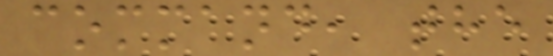command, the
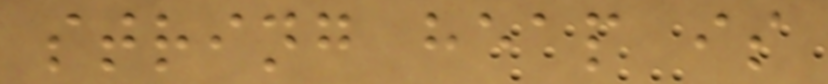string heap is
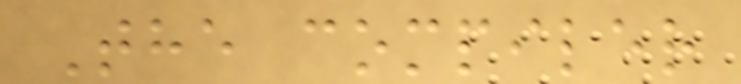The compiler
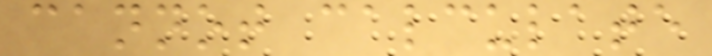cannot calculate
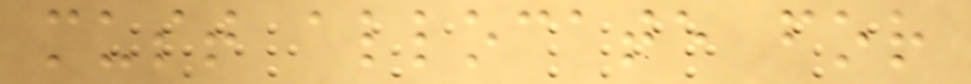must allocate for
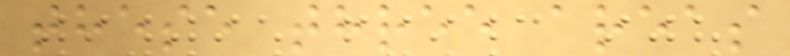these three areas
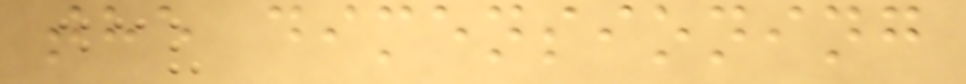the dimensioning
